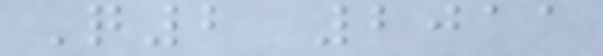Q2 2011
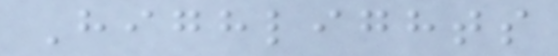Highlights
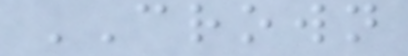CROWN
